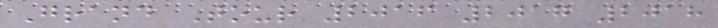Grand Tour 2016 2017 2018
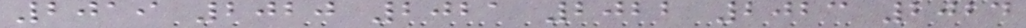2019 2020 2021 2022 2023 2024
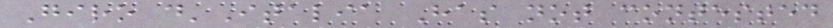Giro d'Italia Has not contested
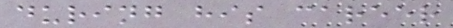during his career
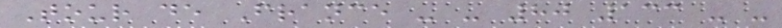Tour de France - - 80 133 - -
